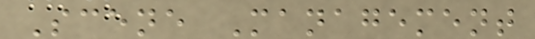Scene Management
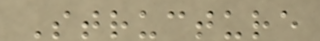Structure
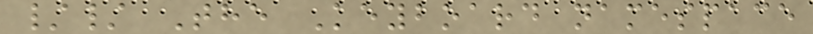// The Keyboard namespace
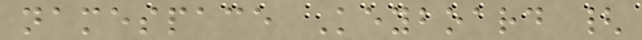namespace Keyboard {
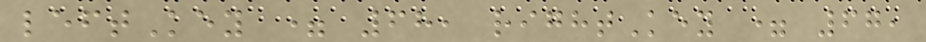leftKey = 68, rightKey = 67,
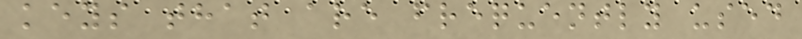keys that are frequently used
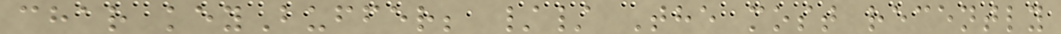char keyBuffer; // The most recently
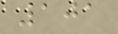101
